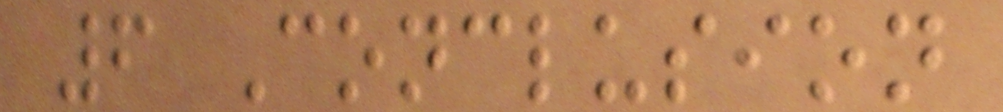6 Conclusion
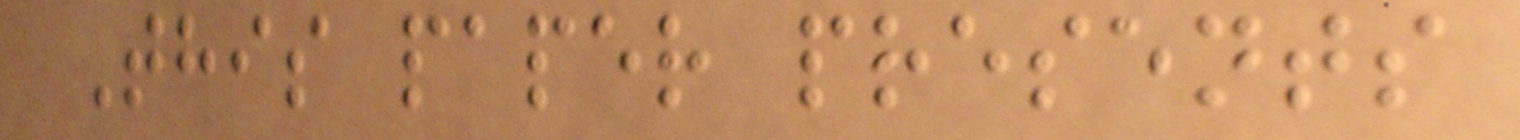This paper presents
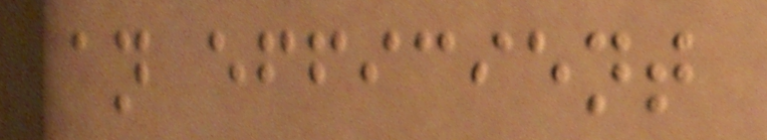an efficient
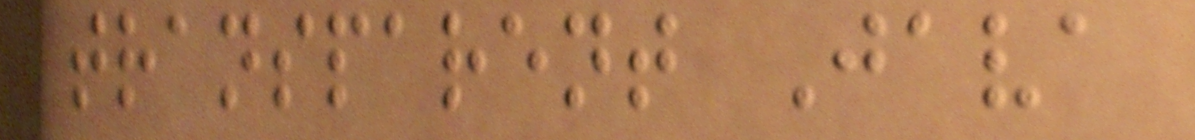transparent Java
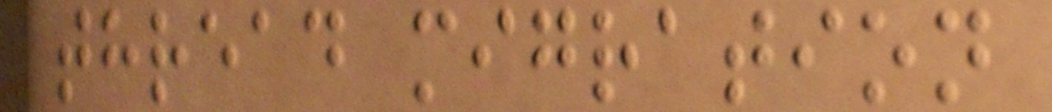thread migration
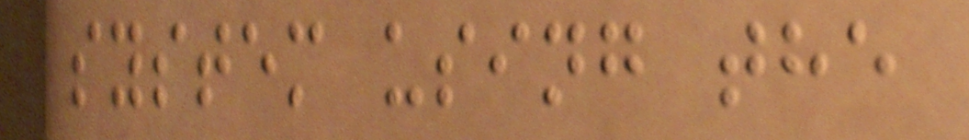system using the
